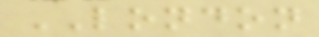LONDON
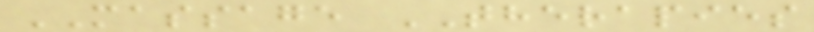MASSAGE THERAPIES
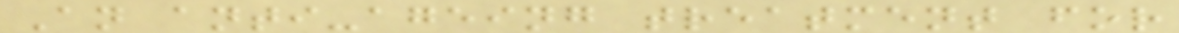An anti-ageing treatment for
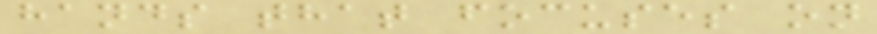hands that focuses on
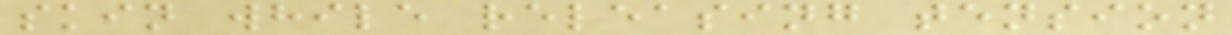skin while releasing tension
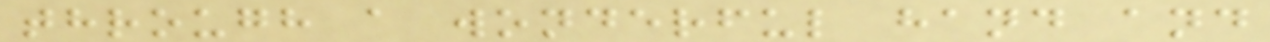through a wonderful hand and
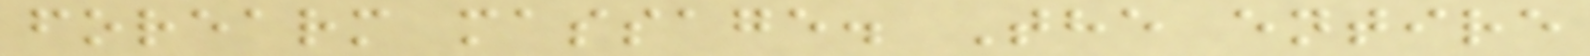forearm massage. The entire
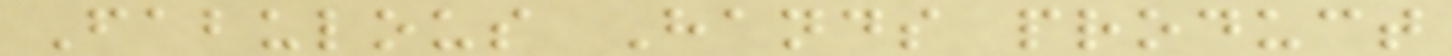Fabulous Hands product
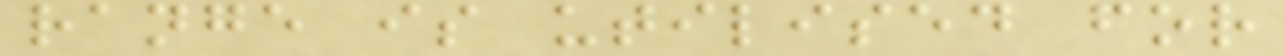range is utilised for
